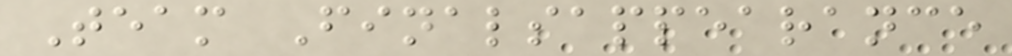Team Finalsappearance
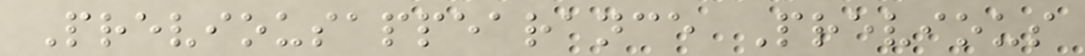Previousappearance Previous
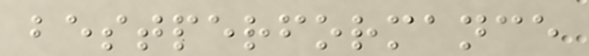bestperformance
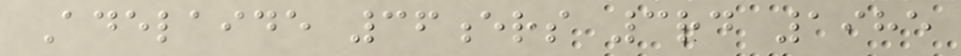Adelaide 36ers 3rd 1985
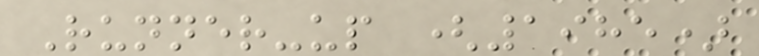Runner-up (1985)
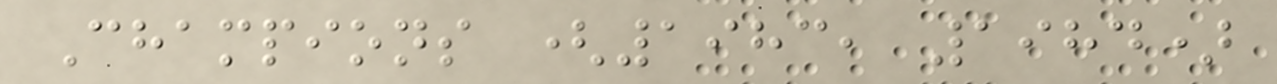Champions (1983, 1984)
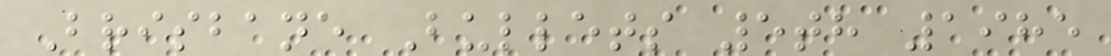Brisbane Bullets 5th 1985
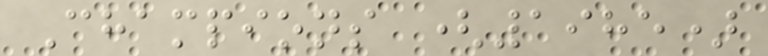Champions (1985)
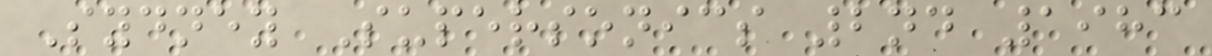Sydney Supersonics 2nd 1983
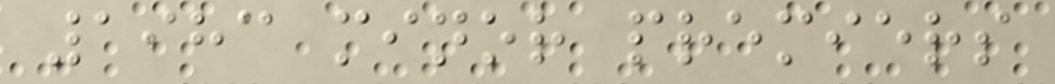1983 minor premiers
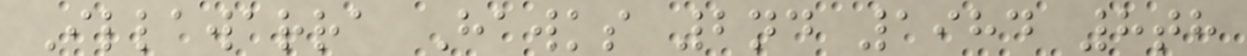Illawarra Hawks 2nd 1984 8th
